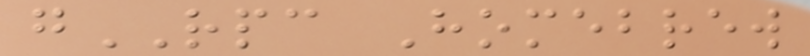gRPC Homebrew
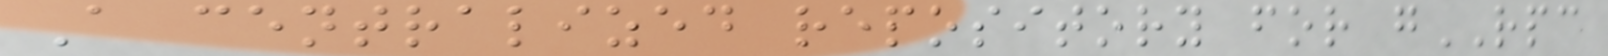A centralized repository for gRPC
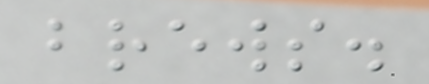brews.
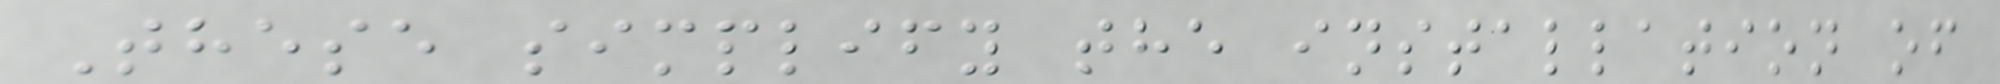These simplify the installation of
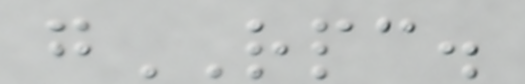gRPC.
